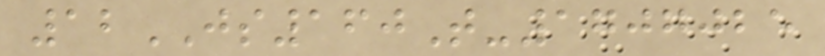12JS160T-1707025
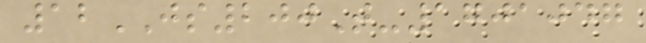12JS200T-1701047
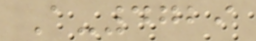A-4729
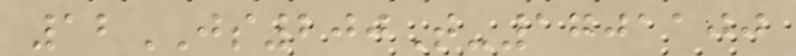12JS200T-1701100
